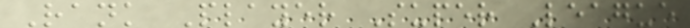Rank Player Super League
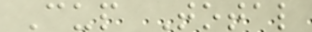Cup Total
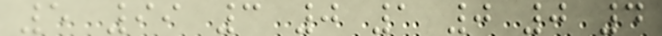5 99 3 0 1 0 0 4
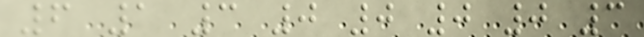6 1 3 0 0 0 0 3
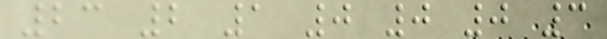23 2 1 0 0 0 3
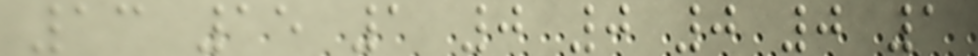13 15 1 0 0 0 0 1
